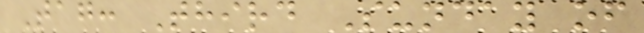Tag: Third Sunday of
